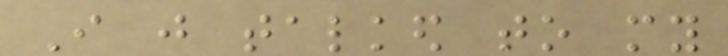I just talked to my
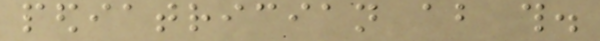pediatrician about this.
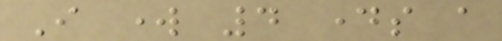I work 4 days a
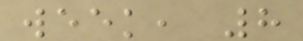week, 8
